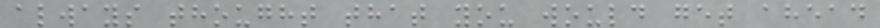always thought that you would get ahead
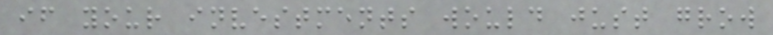if your investments would just grow
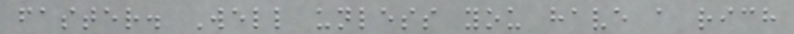faster. Well unless you have a rich
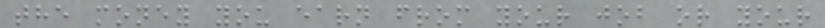the money you earn from your job or your
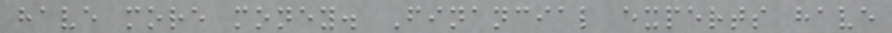have more money. Financial experts have
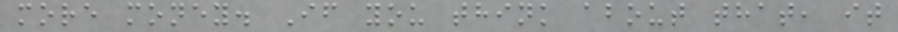more money. If you think about that, it
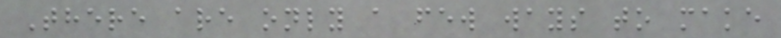There are only a few ways to make
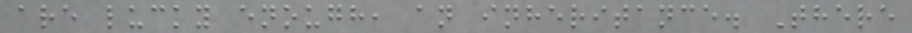are lucky enough, an inheritance. There
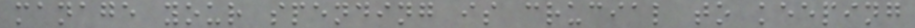manage your spending is crucial to keeping
